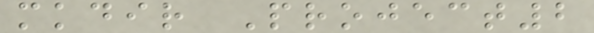mkdir Project2
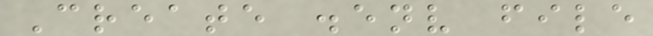Create .env file
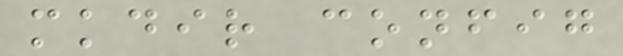mkdir config
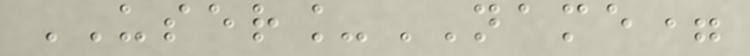USER_NAME=
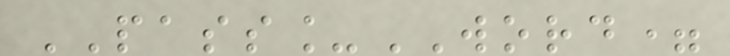PASS_WORD=
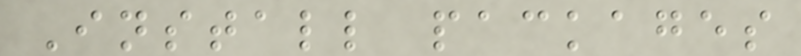Install packages
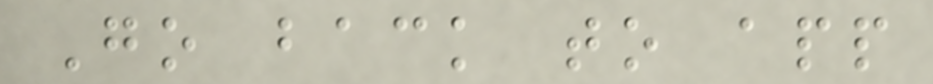Go back to app
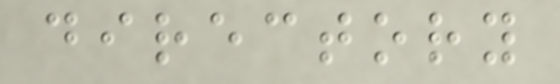directory
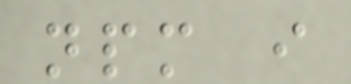npm i
